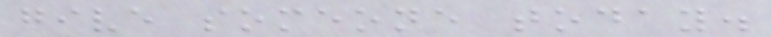give someone today.
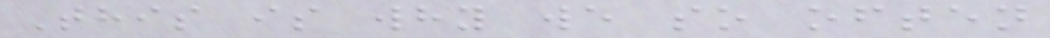This is why we so often
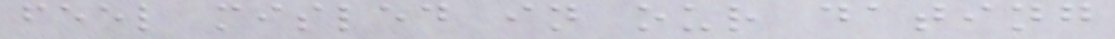feel misled in our dating
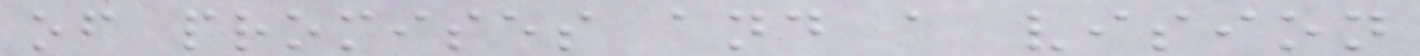of promises and a vision
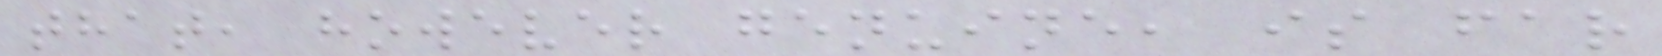that, however genuine, is far
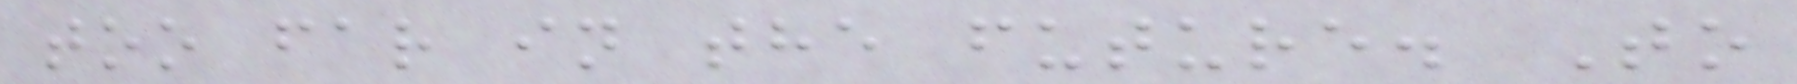too far in the future. To
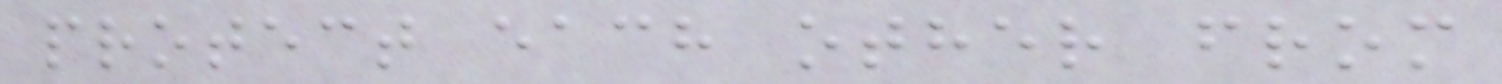protect each other from
